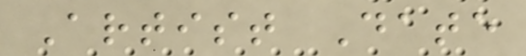Artist Date
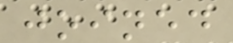joined
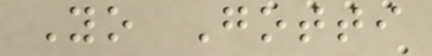Yo Gotti
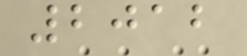2012
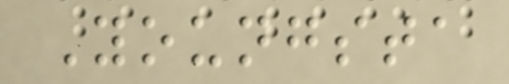Youngsta
